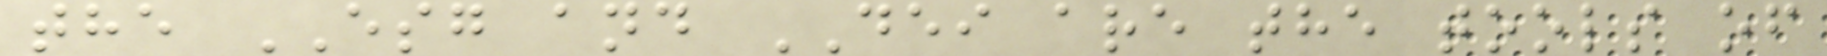the ESG and DEI are the tools of
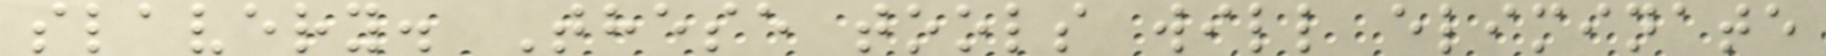slavery. These tools will eliminate
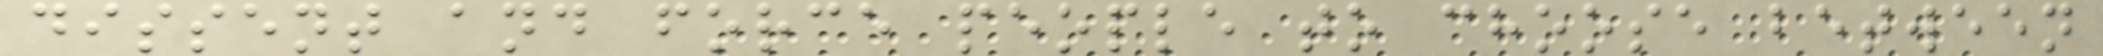dissent and force people to choose between
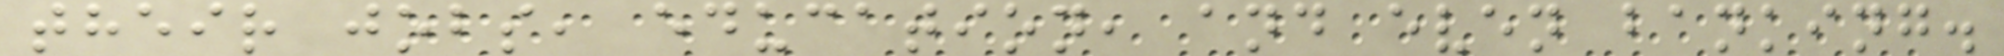their jobs, education, and even banking.
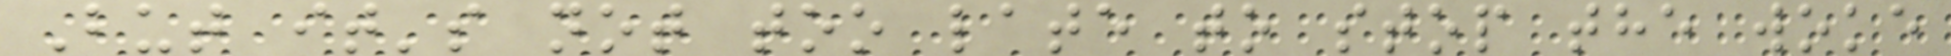But it's not too late to stop the woke
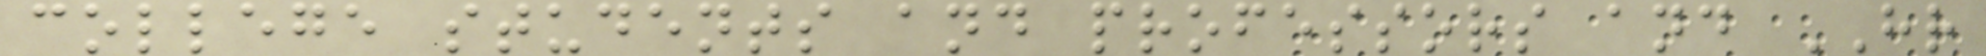college students and professors and HR
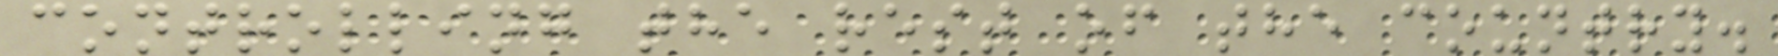controlling the rest of the country.
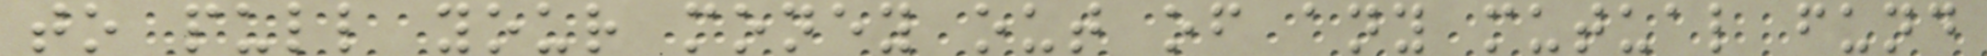to pull your money out of any mutual fund
